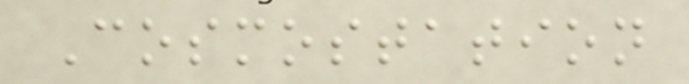Cosmostation
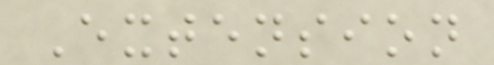Extension
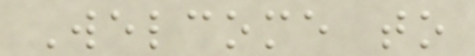Welcome to
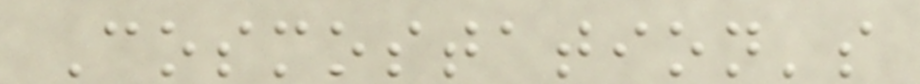Cosmostation's
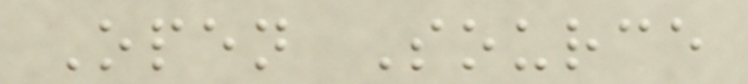Open Source
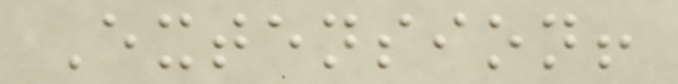Extension!
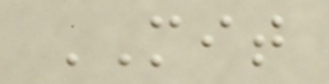MIT
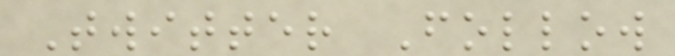Twitter Follow
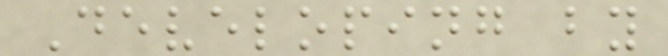Developing by
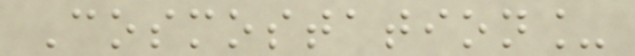Cosmostation_
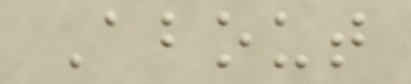About
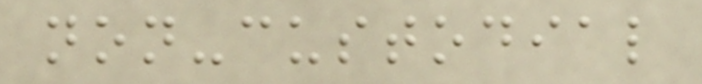non-custodial
